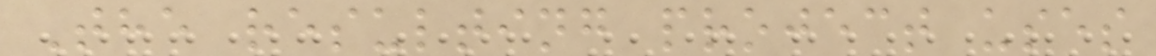The resulting project uses
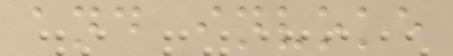and invoke
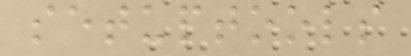setuptools
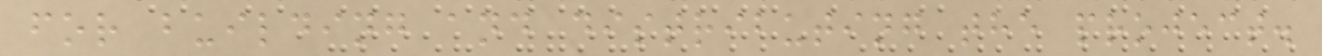for building and distributing the project.
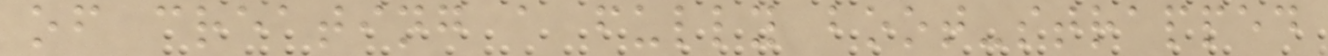of creating a fully boot-strapped
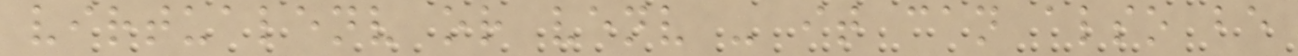virtualenv or venv - it can also be
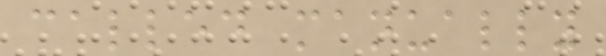called manually
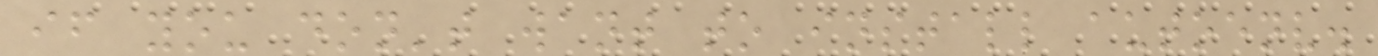if you don't want to install autoenv.
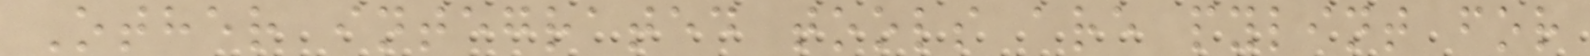Other integrated tools are pylint for
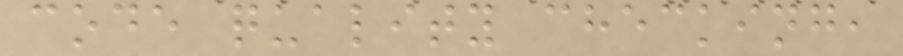code quality checking,
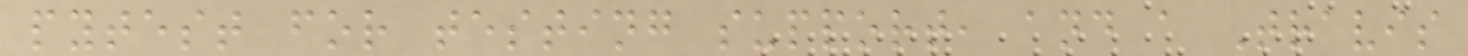pytest for testing support, and a Travis
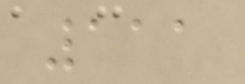111
